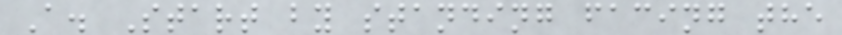A. Start by standing facing the
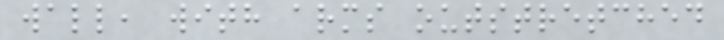wall, with arms outstretched
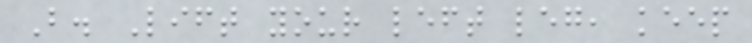B. Lift your left leg, keep
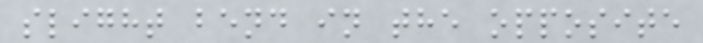slight bend in the opposite
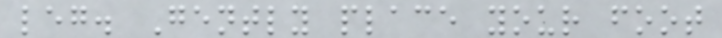leg. Gently place your foot
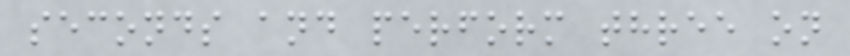seconds and perform three on
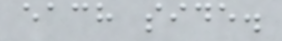each side.
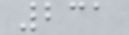231
